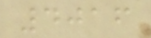4016
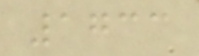1733
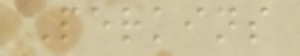Perkins
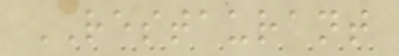RESTAURANT
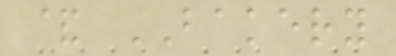& BAKERY
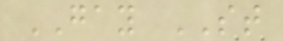GAY ST
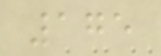175
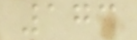173
